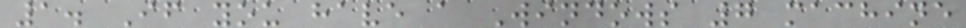1. If you have a Windows 7 machine
